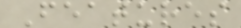Features
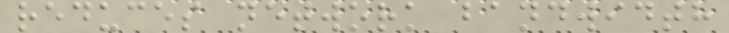reduces network bandwidth
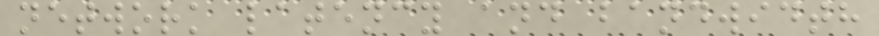network latency and bandwidth
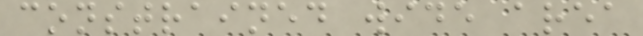constrained wide area
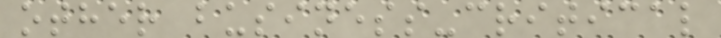other business-critical
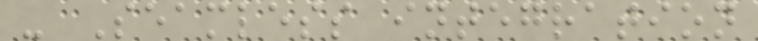- Seamless integration
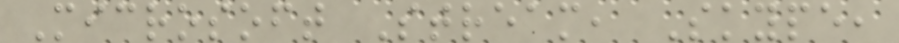Microsoft Stream, Skype,
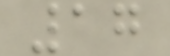17
